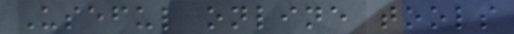Useful online tools
